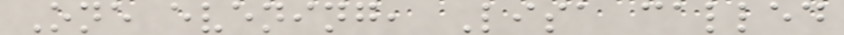One evening, Lisa called
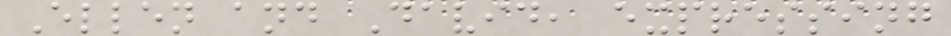Ellen and David, expressing
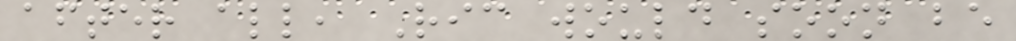after all, Ric would soon be
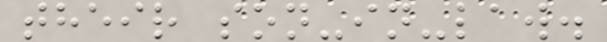their son-in-law.
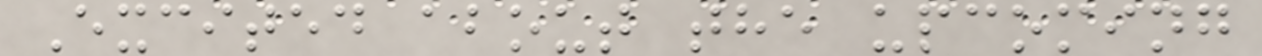Excited about the upcoming
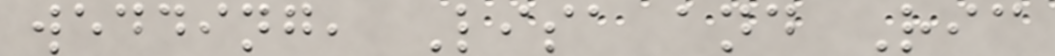wedding, Lisa and Ric
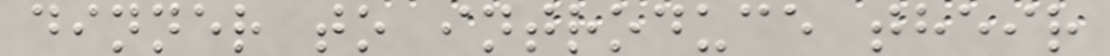dinner to introduce their
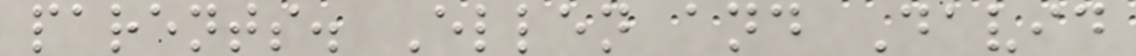parents. Ellen and David
